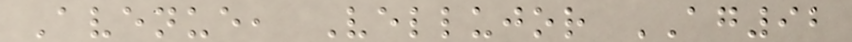Avenue, Vellujor AG92
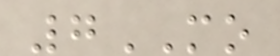7MO
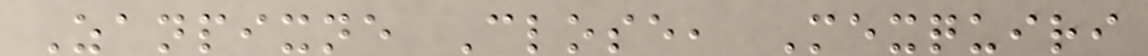Zanpixne Close, Mexquiri
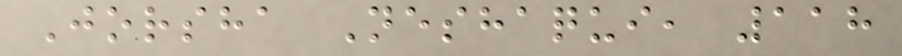Jorsha Neshaqui, 118
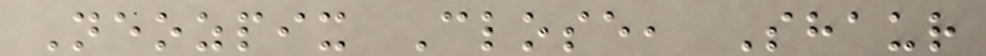Neozpix Close, Shaur
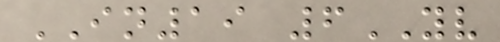IN19 6YV
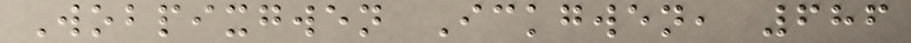Wobpixgwen Ickgwen, 686
